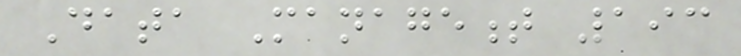Data Management 193
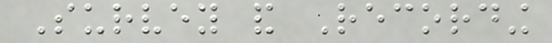Survey and Recording
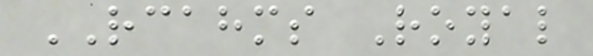RCAHMS Royal
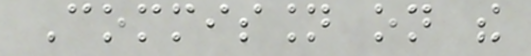Commission on the
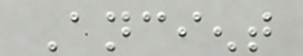Ancient
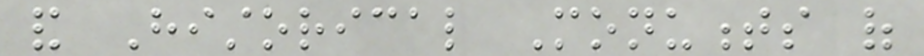and Historical Monuments of
